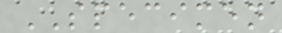SPECIMEN
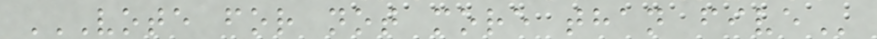VOTE FOR NOT MORE THAN FIVE
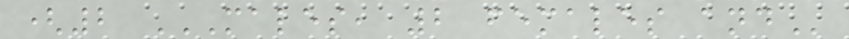(2 MALES, 2 FEMALES AND
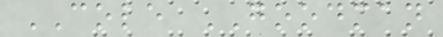COLE GOODMAN
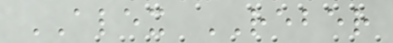ALEX REBER
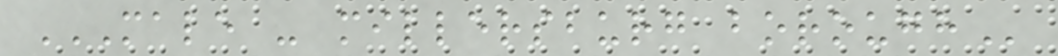MALE - MILLERSBURG BOROUGH
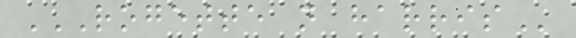ROGETTE N HARRIS
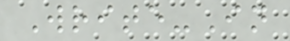Write-In
